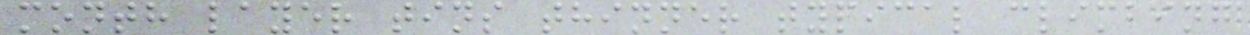month layer tins thinner typical climbing
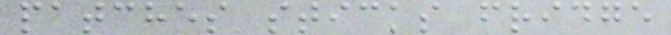patches sticks fridge
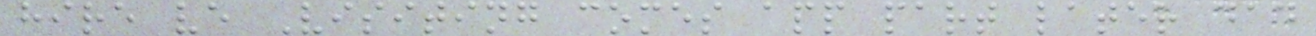hire ve Visiting comes app part later dad
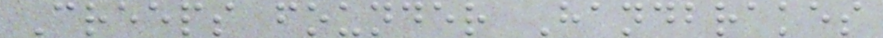Creeps founder Handbrakes
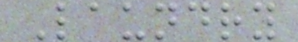Laundry
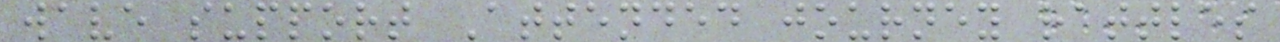wave support Attended journey rattles
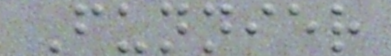Funnier
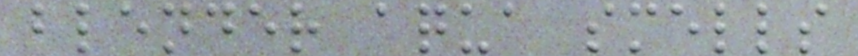blender aqua smells
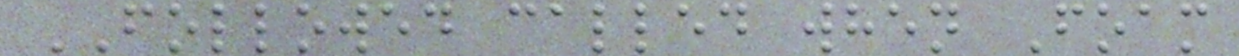FOLLOWED called when Foam
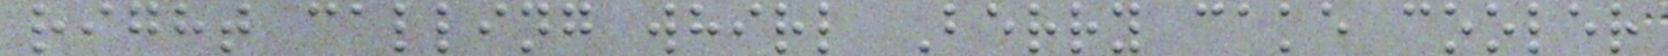right calling whirl Berry cake cooler
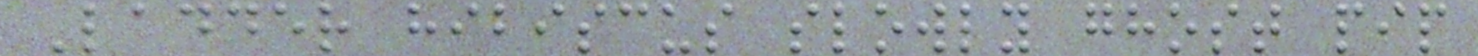Ladder hibiscus slowly ghost pip
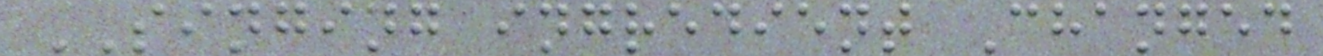SINGING ingredient Changed
